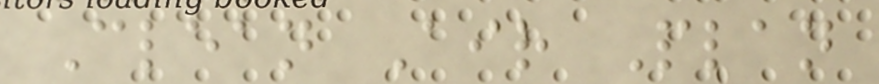Clean Air Plan
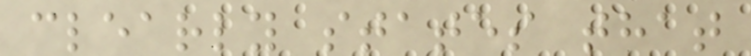clearly states that
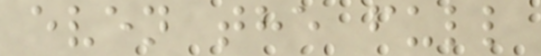even the full
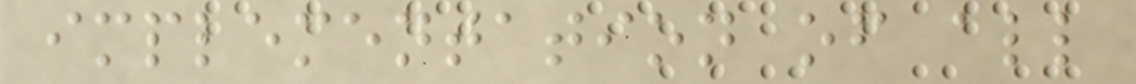implementation of all
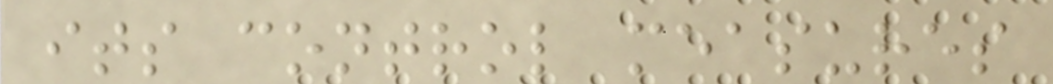its control measures
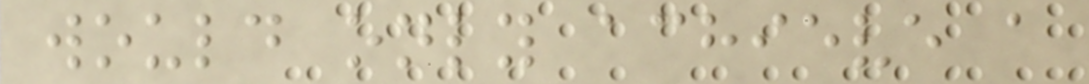would only achieve a
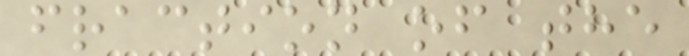fraction of the
